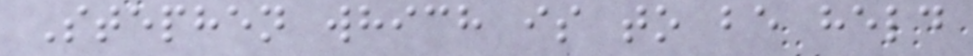Stephen which is to be held
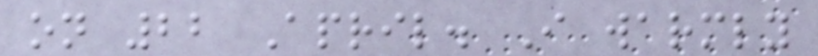on 22 April. I warmly
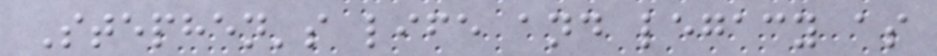Stephen's life and legacy as
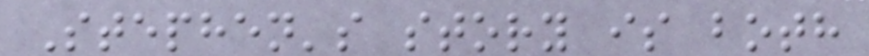Stephen's story is both
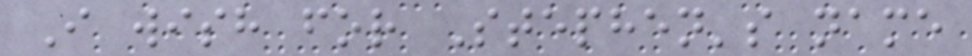I wish for Stephen's name
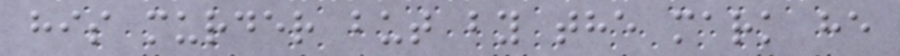his murder but by the mark he
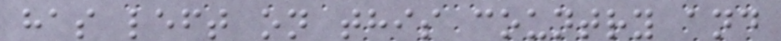has left on this country and
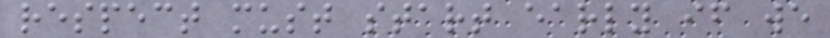respect must start early if we
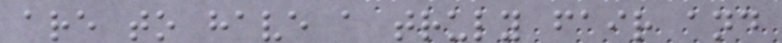are to have a truly fair and
